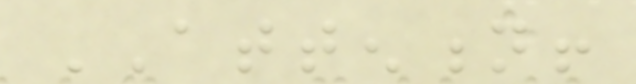ATTENTION!
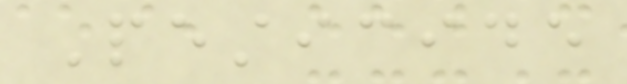Pesticide
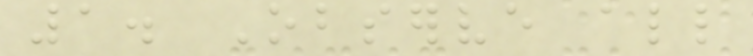1. Observe all
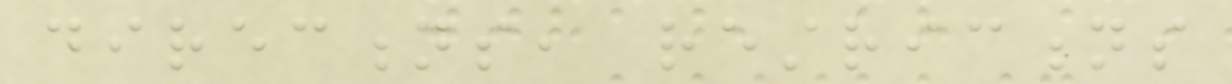directions, restrictions
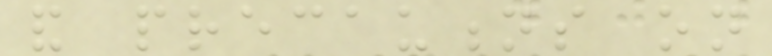and precautions on
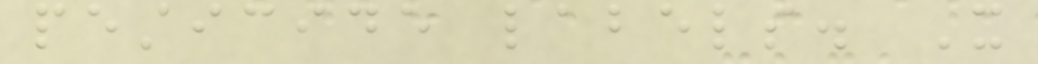pesticide labels. It
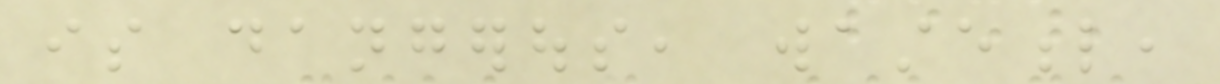is dangerous, wasteful,
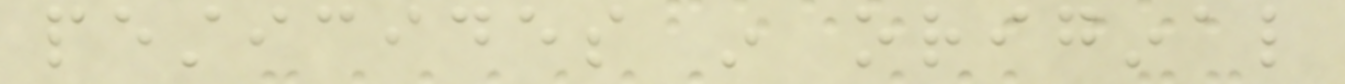pesticides in original
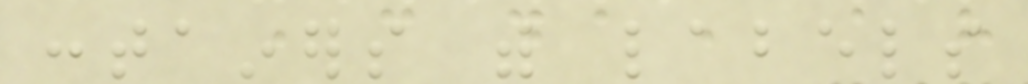containers with labels
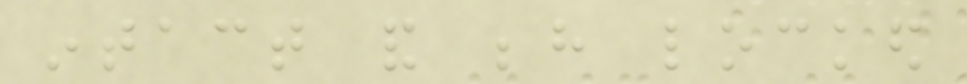intact and behind locked
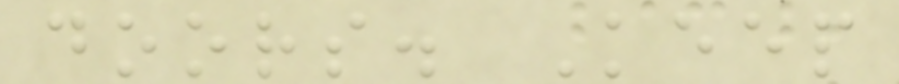doors. Keep
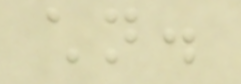children.
